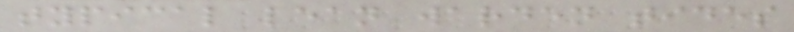typical lean warden tides
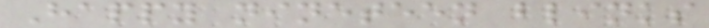Happy nineteen blinks
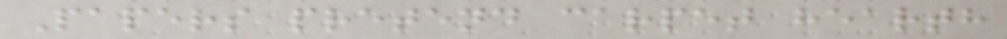Papers pretend carpet hearth
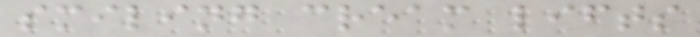smiling cream lifts
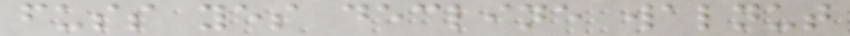fuss yes decline walnut
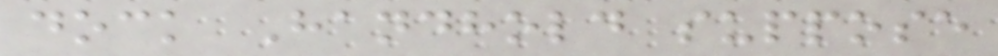dock Handhold suppose
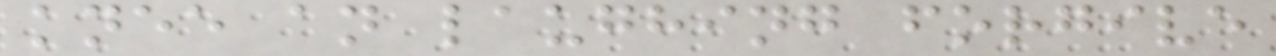knee an laughing forgive
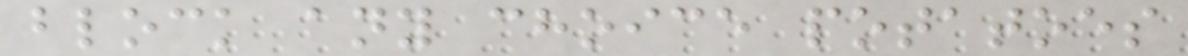block any choice potatoes
